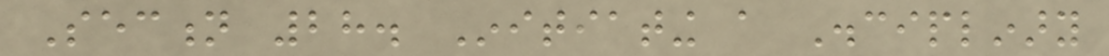Section 28. Initiating a Disciplinary
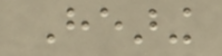Hearing
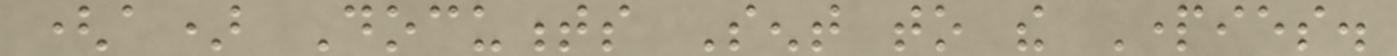(a) Documents Sent to the Parties.
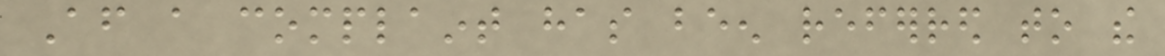After a complaint has been referred to the
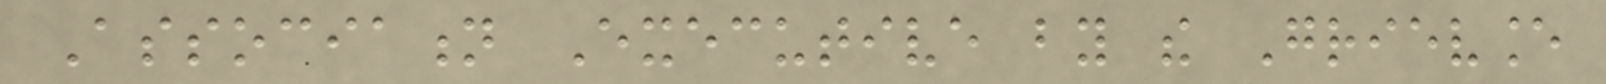Association Executive by the Grievance
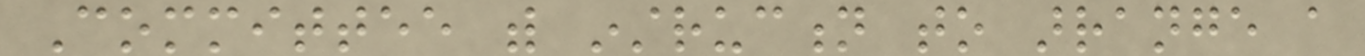Committee with instruction to arrange a
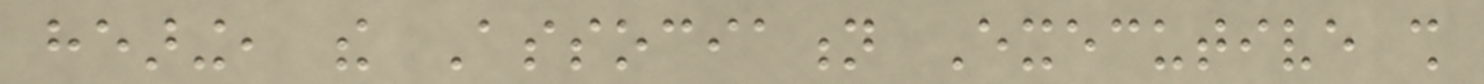hearing, the Association Executive shall
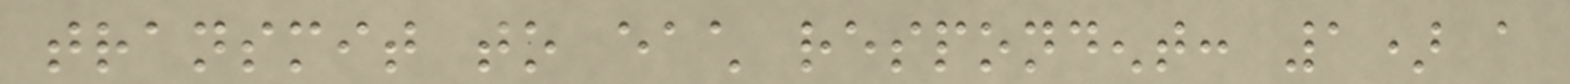transmit to each respondent: 1) a
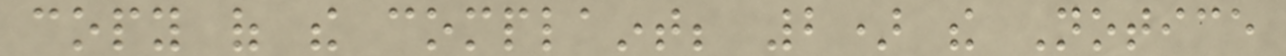copy of the complaint; 2) the Notice
